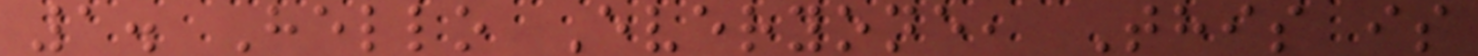1. Hello Everyone, This is
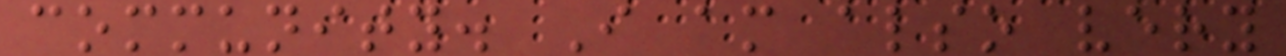community. I am also very
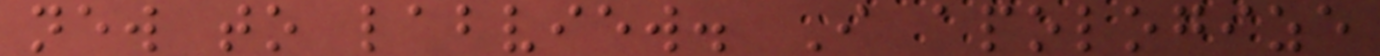new to labview. I apologize
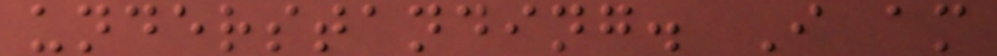understanding. I am
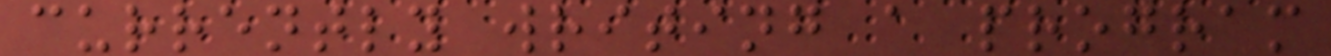currently writing a program
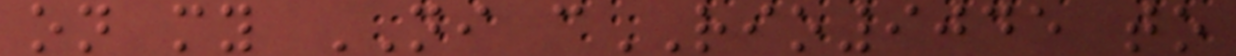on my NI cRIO9045 to
